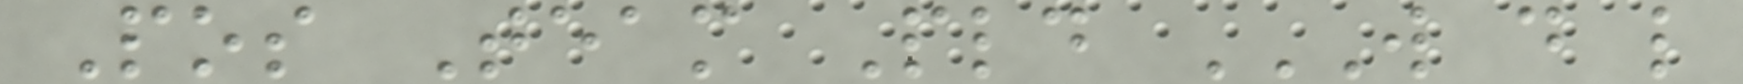Pos Team Pld W D L
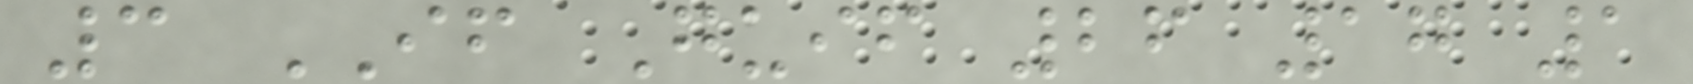3 IF Guif 26 17 1
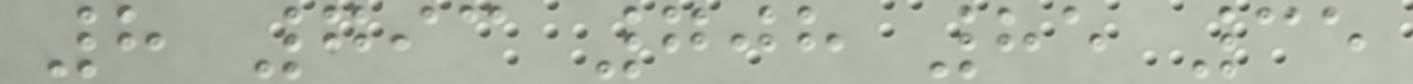8 793 708 85 35
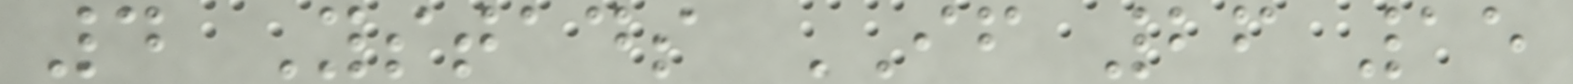4 Ystads IF 26 15
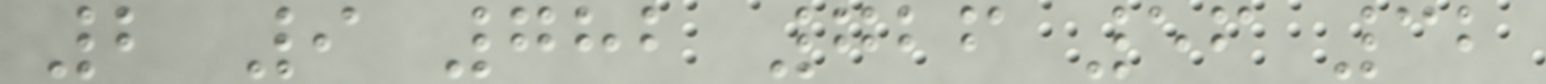2 9 782 726 56 32
